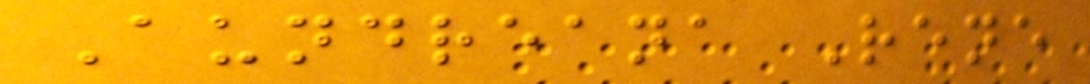Aundreana Rene
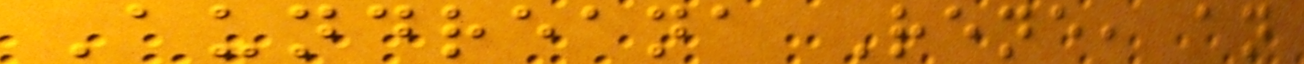Aundreana Rene, an
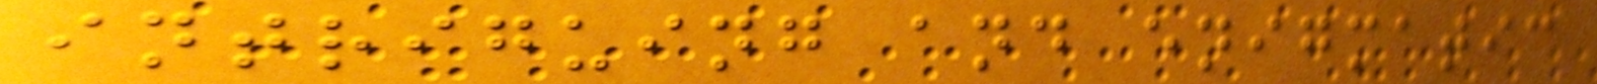intriguing and enigmatic
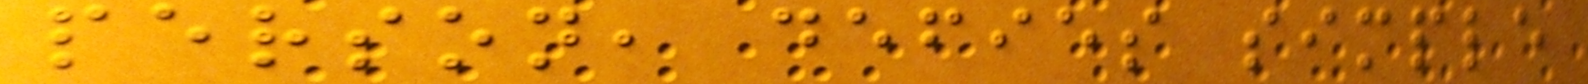person, defies simple
